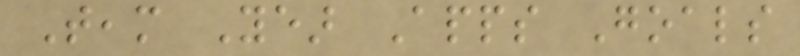Team Year Apps Goals
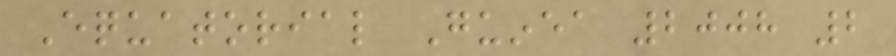Equatorial Guinea 2008 2
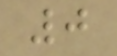0
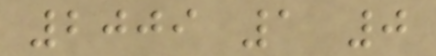2009 1 0
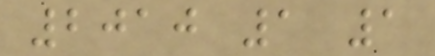2010 1 1
